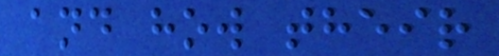and how their
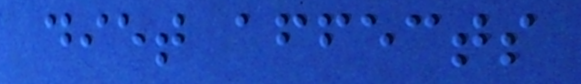diet affects
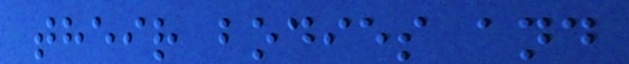their bodies and
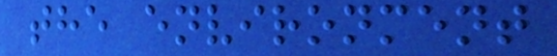the environment
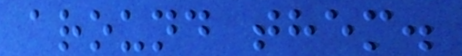around them.
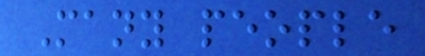Many people
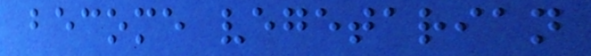become vegetarian
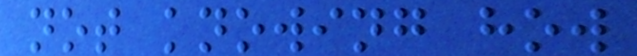not knowing how
